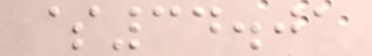$34.01
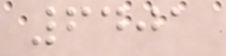6401
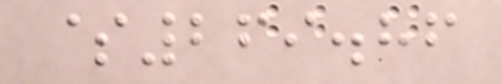$269.86
